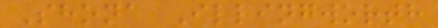Shona Illingworth
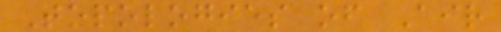Topologies of Air
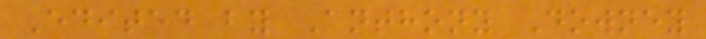Edited by Anthony Downey
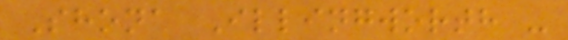Shona Illingworth -
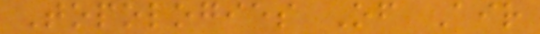Topologies Of Air
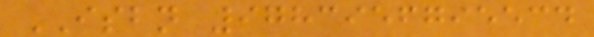ISBN 9783956795534
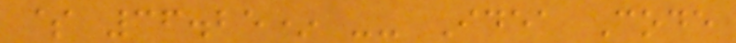$ 36.25* -- Idea Code
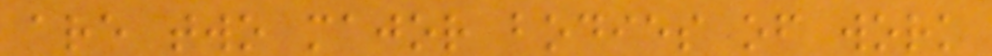are two major bodies of work
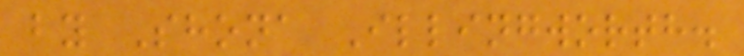by Shona Illingworth.
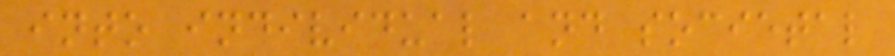into individual and societal
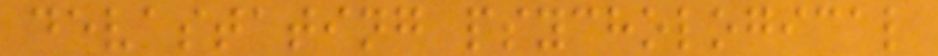devastating psychological
